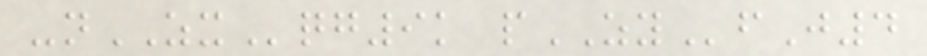-nZXqg9k pZYfJ4
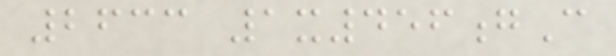2633 1x456gC
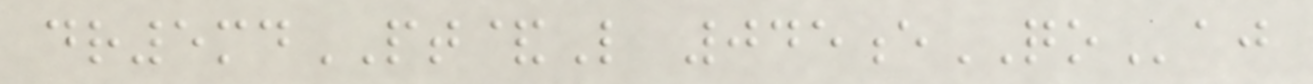dr5mdPT&L 045eQOaj
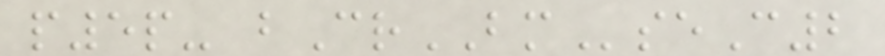p5p- bCrBMseC2
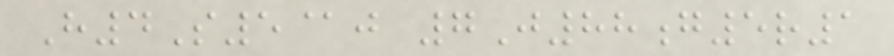H4S5@j 7J88g5r1
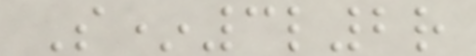S*3l2r
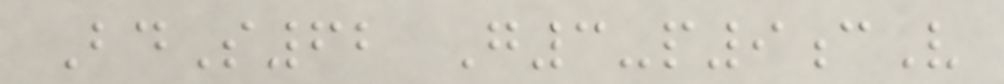BdS62 G3-p9cV
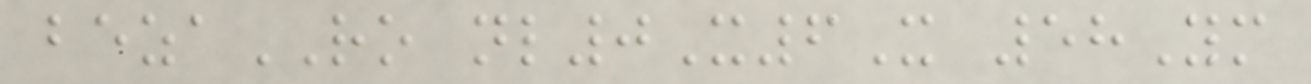bezaRO nl0X6X 58Ym
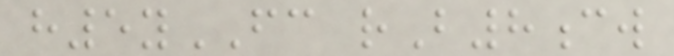h5yFC rB8cw
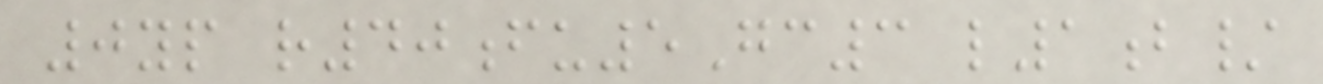0yp r40fu5Gc3 l1b/
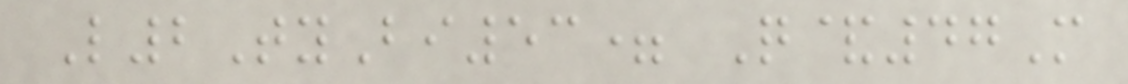L2TyBi53= Q&47M
